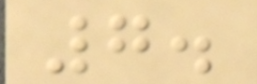7.
